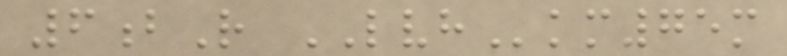6bR LVHkm75m
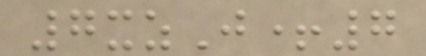7xzJ+7
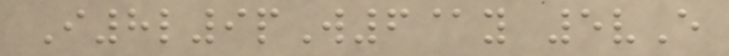I8l9pW6@y 5vE
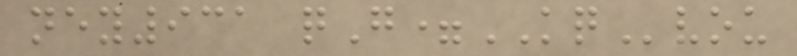ney931 qG=KQvou
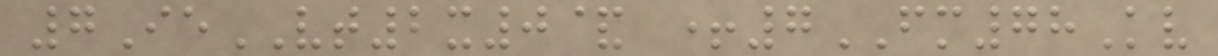7IeVT2x0& +7FM78Kv
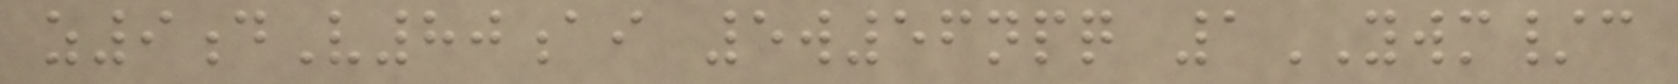z9dV80ai 5w56npq 1YWM/c
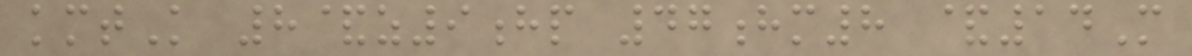kmtK 8&z9hp 47hm8 &14M
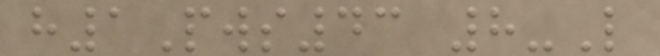h1Pws43 8-L
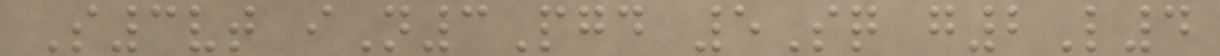S3vt iN3Pgd 5Sq g2L4
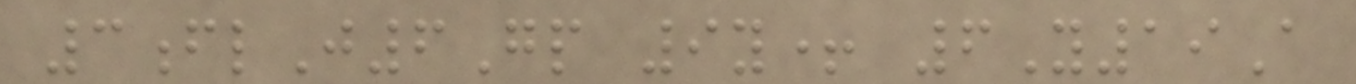3flJ6Gp 9y+ 6Y19A
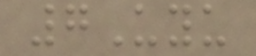7Uyu
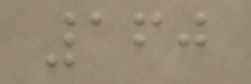160
